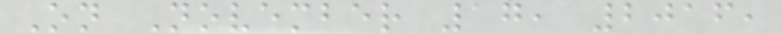On November 17, 2016,
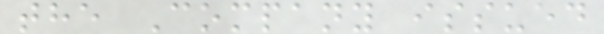the Company issued
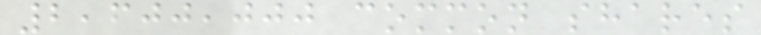2,600,000 common shares
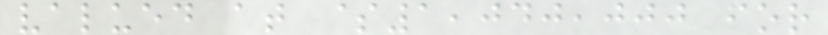valued at $1,040,000 for
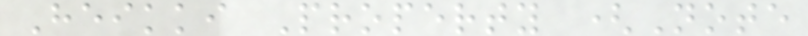Heikki Property (Note
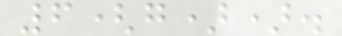6(g)).
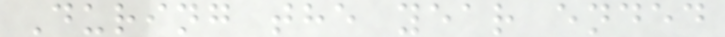During the year ended
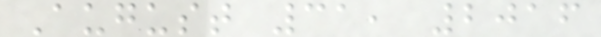August 31, 2016
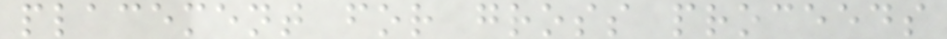placement for gross proceeds
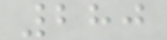280
